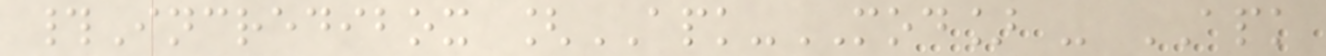#Incredibox [APK-MOD] - APK
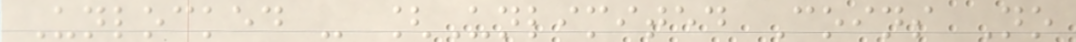Unlocked - [Unlimited Coins No
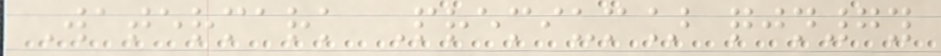Watermark Premium] qjn7y
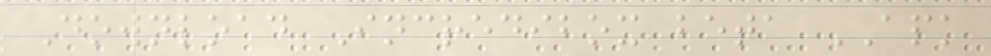Download Incredibox beta APK
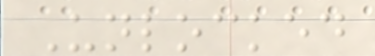Unlocked
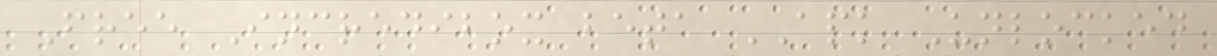Free Incredibox beta APK Unlocked
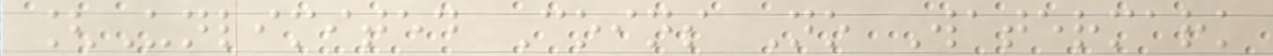[Unlimited Coins No Watermark
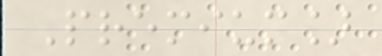Premium]
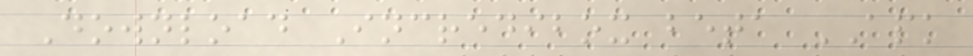Download Incredibox beta APK
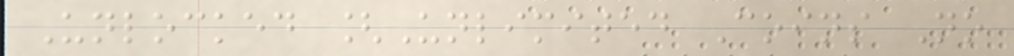Unlocked [Unlimited Coins No
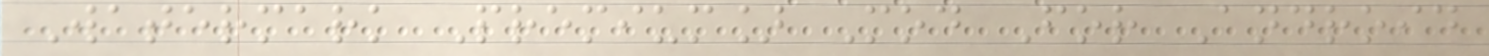Watermark Premium] Mod For Android
